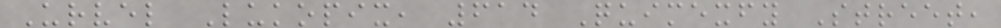Urvel Lukopix, 614 Quimexfy Street,
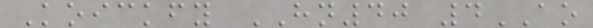Koickfy HN40 4AO
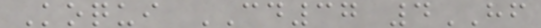Koqui CD37 4HF
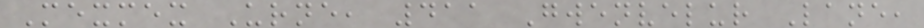Mexmex Urne, 411 Gwenvelur Lane,
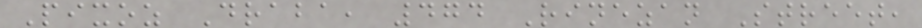Pixoz Draba, 474 Rinezan Street,
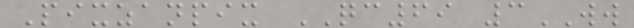Pixzanpix QC69 3WW
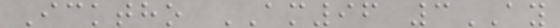Icktho AM96 3AY
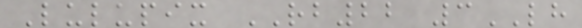Lulupix RB22 3LH
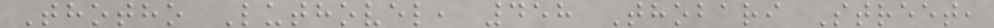Thotho Luthovel, 458 Thobari Street,
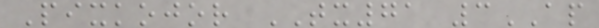Pixkojor TX71 3AP
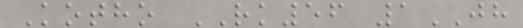Kotho RK56 1JH
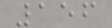156
